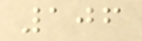106
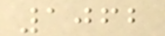1062
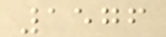1576
